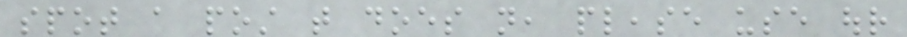spot a post that does not, please use our
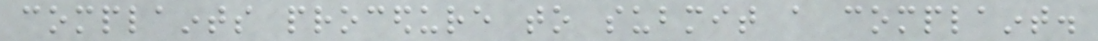complaints procedure to submit a complaint.
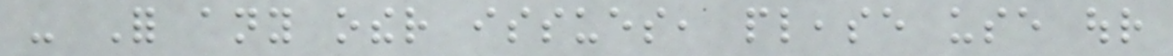- For any other issues, please use our
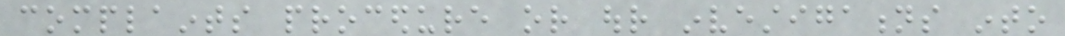complaints procedure or our investigations into
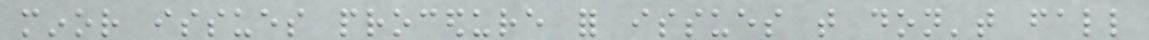minor issues procedure for issues that don't fall
